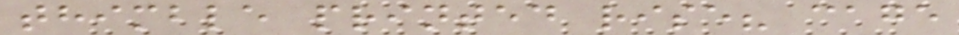thimble printed rise? cage
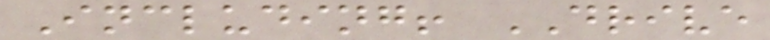Including! DRIVE
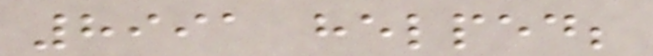8991 helped;
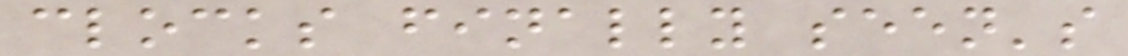clocks finally seen's
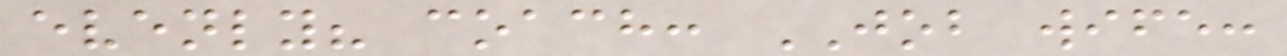evenly? coach: JOB wife:
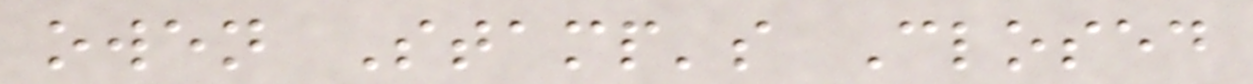owen Stamp's Closed
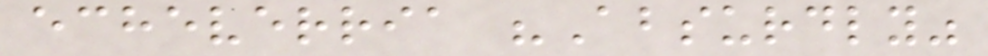echeverria "Absurdly"
